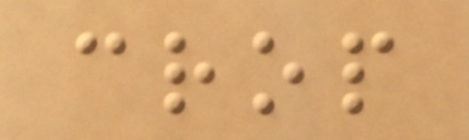crop
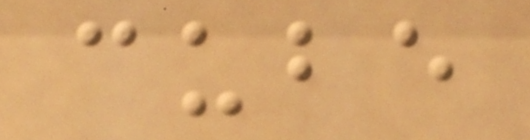cube
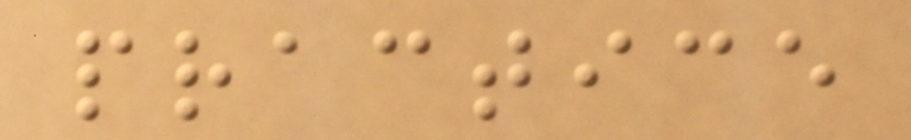practice
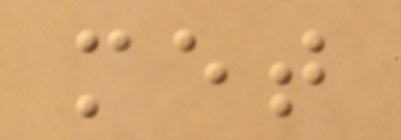met
